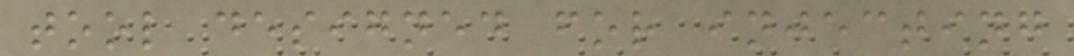tool designed for injecting
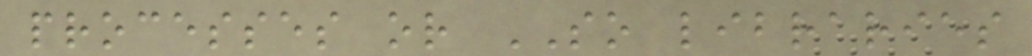processes or SO libraries
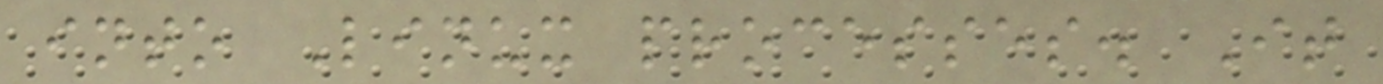into Linux processes. It
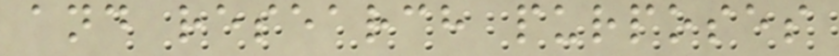and research purposes
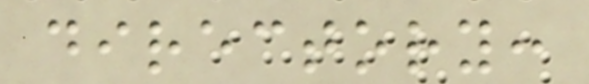directory:
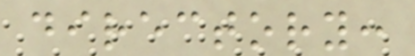directory:
